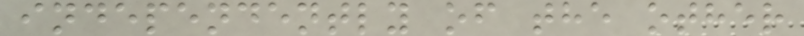independently of the other
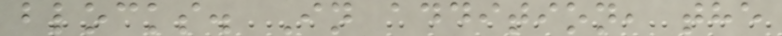blocks. In addition, the
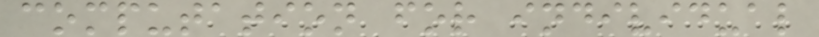computation for individual
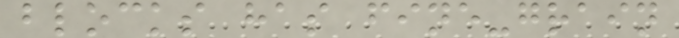blocks has fine-grain
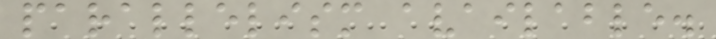parallelism available.
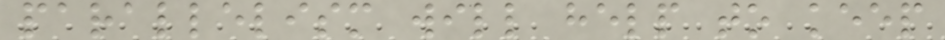parallelism will help to keep
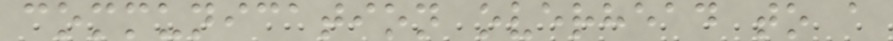communication overhead to a
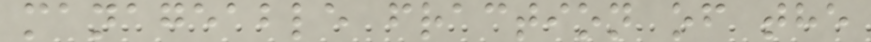manageable fraction of the
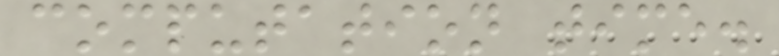computation time.
